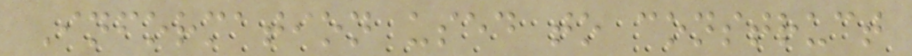Information used to construct
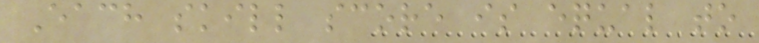Each skill score is equal to
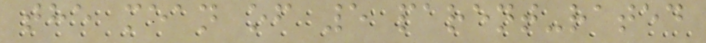the mean of 5 parent-rated
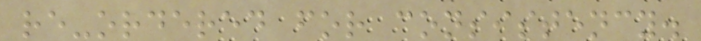re-ordered for consistency.
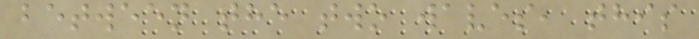between the two waves, this
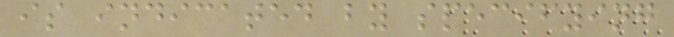is indicated by specifying
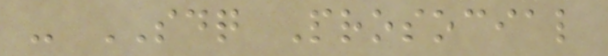- SDQ Prosocial
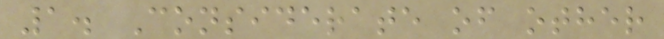1. Considerate of other
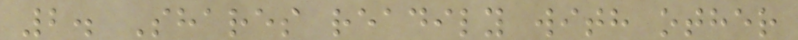2. Shares readily with other
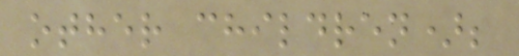other children);
